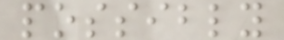possibly
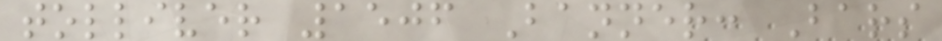tolliver 1506 Banner: Bars
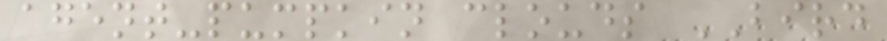agent-pumpkin clouds BIRD
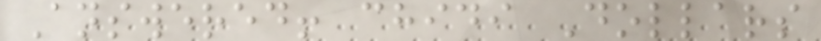Answered! chidi Dollars
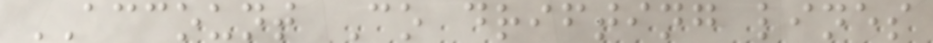ACCOUNT Co drifting lines
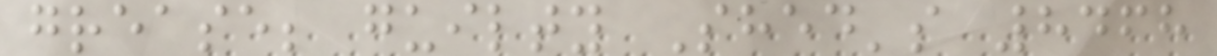grease; guilty Shed's 8468
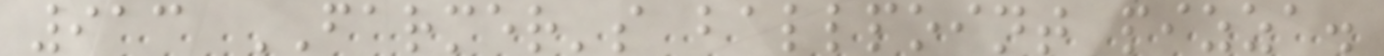913 FARMER's ballpoint pizza.
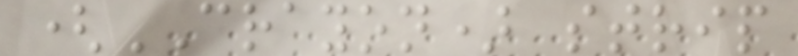(CRAYON) strip
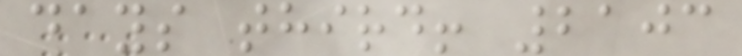days third! 2103
